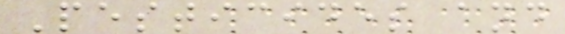Pesticides and
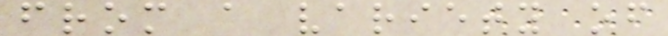from a variety of
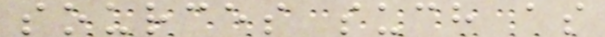sources such as
